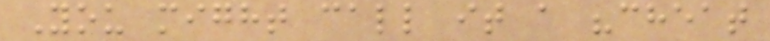You might call it a "cheat
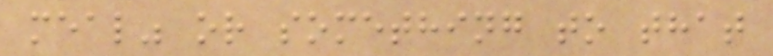meal" or something to that
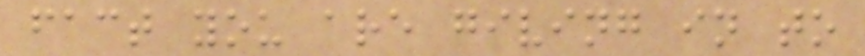fact you are giving in to
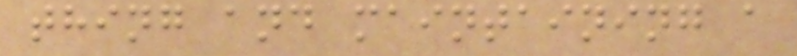thing and maintaining a
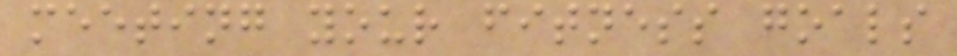meeting your fitness goals
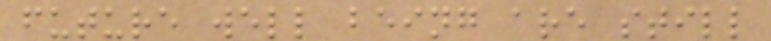future well being are still
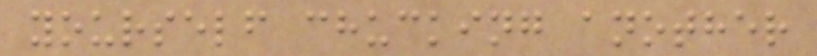yourself chucking another
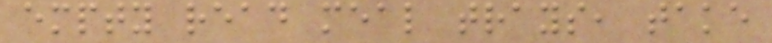empty read meal trays, take
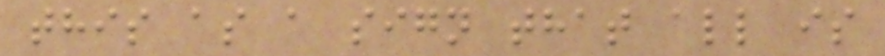this as a sign that all is
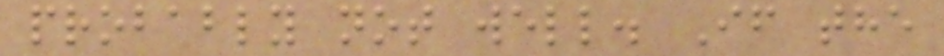probably not well. If the
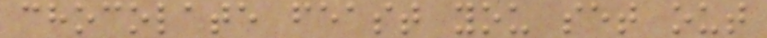chocolate feast you set out
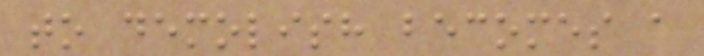to demolish becomes a
